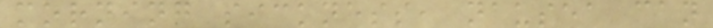morning sickness, nausea can
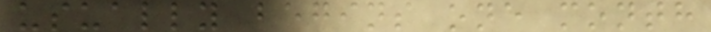usually begins one month
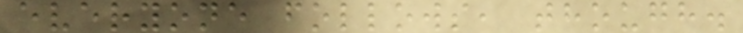everyone follows, though.
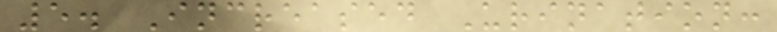5. Increased Urination:
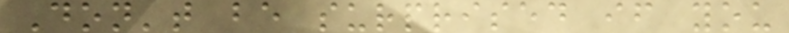Don't be surprised if you
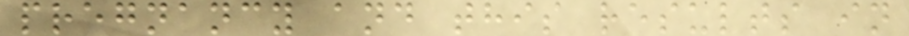pregnancy and this results in
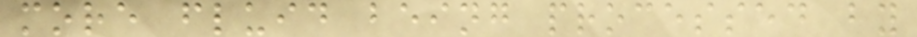more fluid being processed by
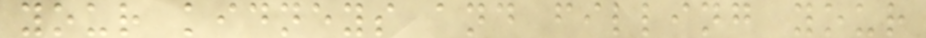your kidneys and filling your
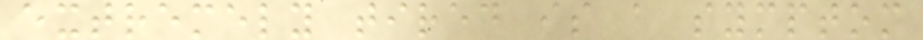extremely tired is a symptom
